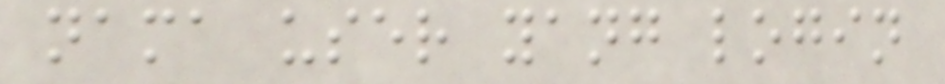nama user yang login
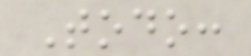Todo:
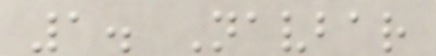1. Navbar
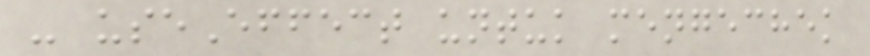- useEffect untuk mengechek
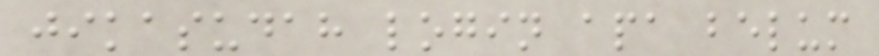jikasudah login apa belum
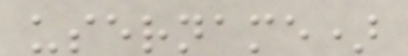username)
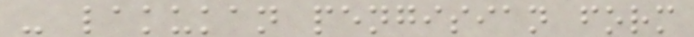- lakukan pengisian form
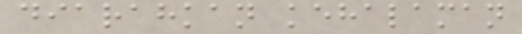diarahkan kehalaman
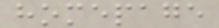homepage
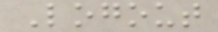Logout
